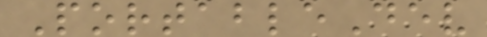PortableDev
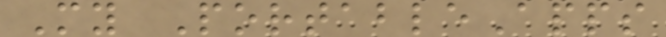My PortableApps
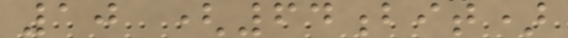10 (64bit)
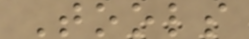Tools
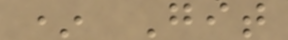* Git
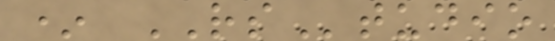* RStudio
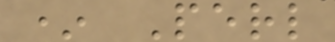* Perl
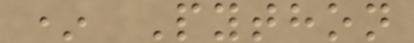* Python
